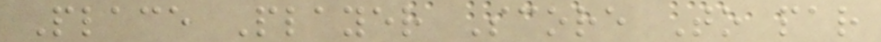Place Player Score To par
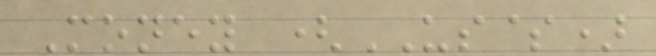Money (US$)
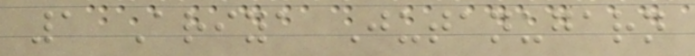1 Ariya Jutanugarn
